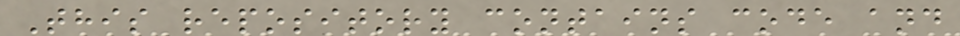This repository contains code and
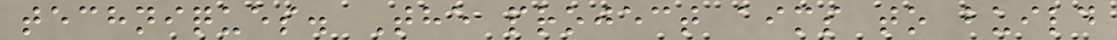techniques. The project aims to build
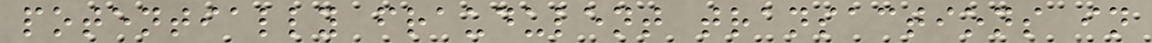potentially fraudulent transactions in
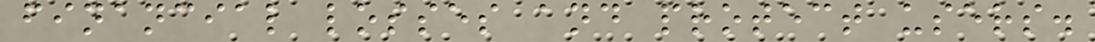financial losses and protect users.
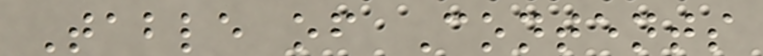Table of Contents
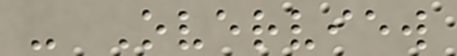- Overview
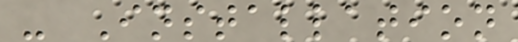- Installation
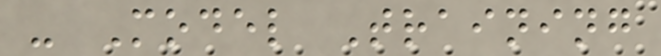- Model Training
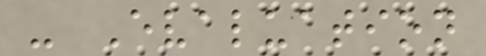- Evaluation
